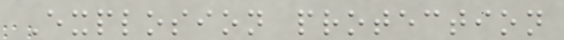Explosion protection
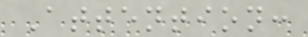Attention:
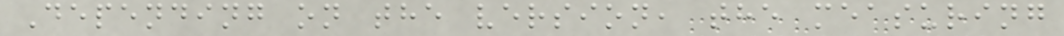Depending on the version, the measuring
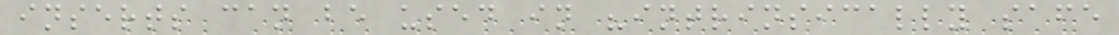inserts can be used in "intrinsically safe
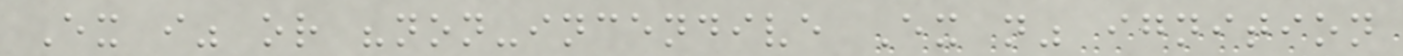Ex i" or "non-incendive Ex n" ignition
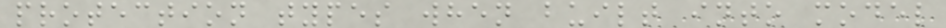protection types when built into model
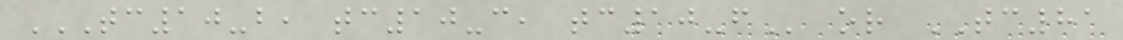TC10-B, TC10-C, TC10-F or TC81
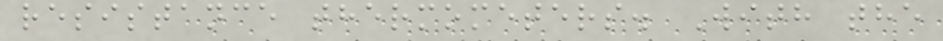resistance thermometers. With the
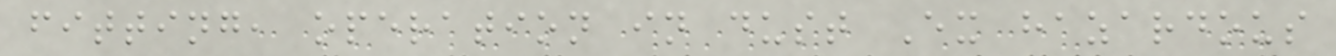fitting, operation in dust Ex hazardous
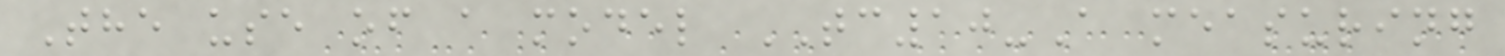The use of a model TC10-A measuring
